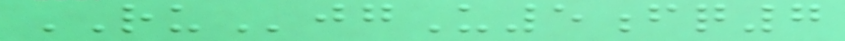RUjgU5fq7
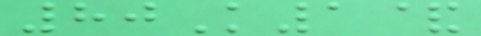80K1&
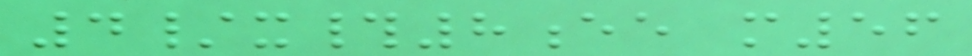4/x#8ee m56
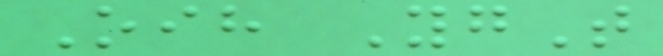Oih YgT
